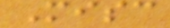Misc
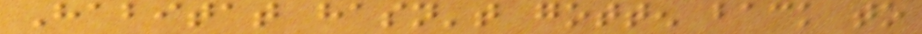Habitat hasn't gotten back to
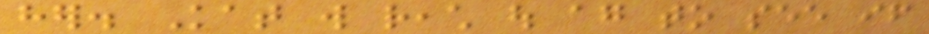her. Kat will reach out again to see if
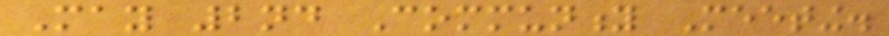May 2nd Community Meeting.
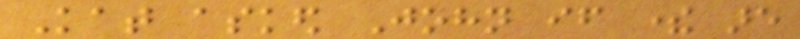Kat asked John if there are
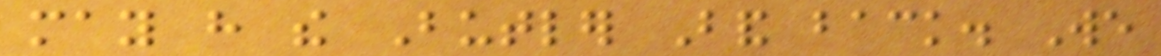may have the Butler Band back. We
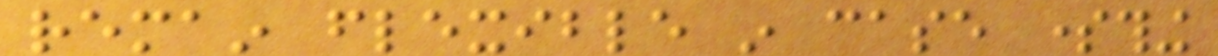remain flexible in case something
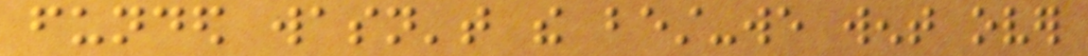funded wasn't the best-we went over
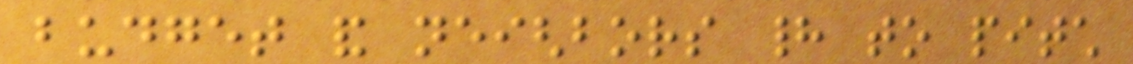budget and neighbors had to pitch
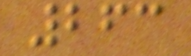263
